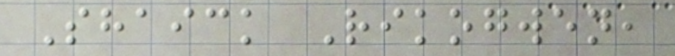Shaick Rikogwen,
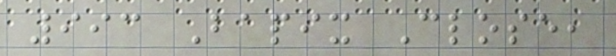993 Bapix Close,
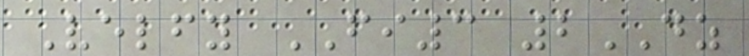Velfy FI3 2DZ
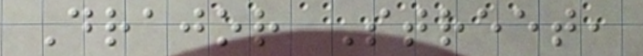Drajor Street,
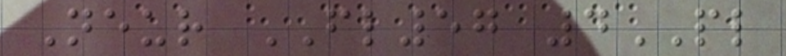Neur FL57 4PL
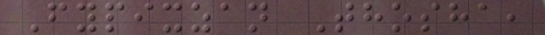Fypixzan Thosha,
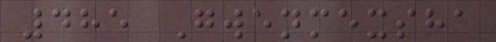485 Gwenmexsha
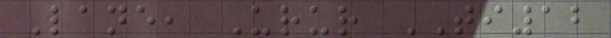Lane, Urur TI12
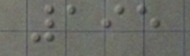195
